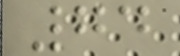74
